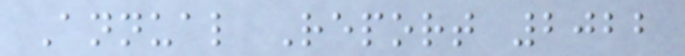Annual Report 2022
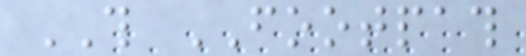THIS FOOTPATH
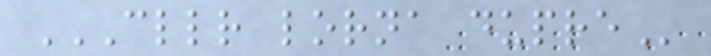CLLR LORNA DUPRE
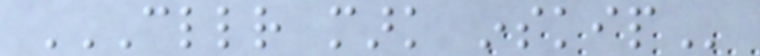CLLR MARK INSKIP
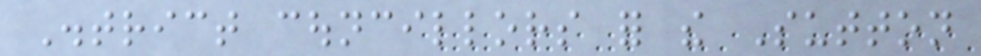District councillors for the Sutton
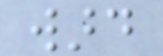ward
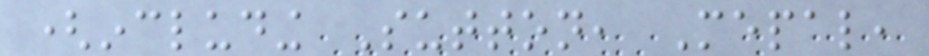(including Sutton, Mepal,
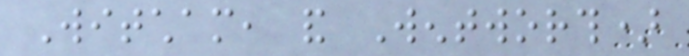Witcham, and Wentworth)
